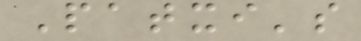Patxi's
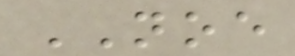NOE
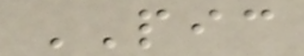PIC
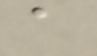a
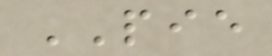PIE
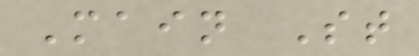Main St
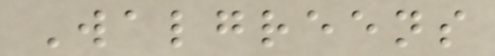Walgreens
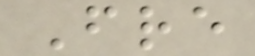Fre
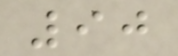90
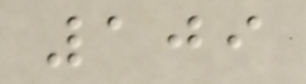109
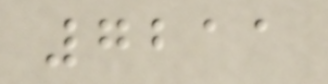7211
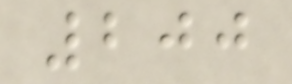200
